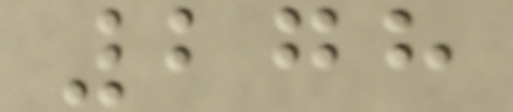278
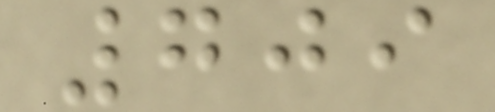709
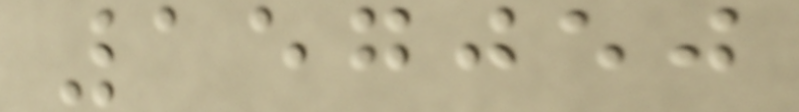157050
